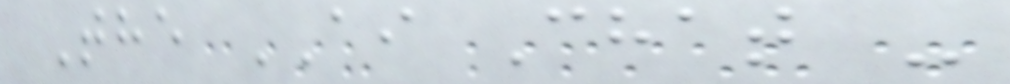The AI Chat -
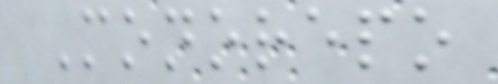Monorepo
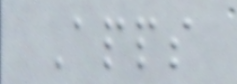Apps
